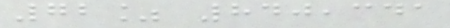72% 840,341
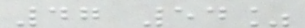47 54%
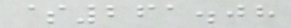$261.08
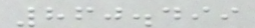860.499
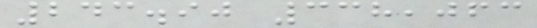243.90 338,063
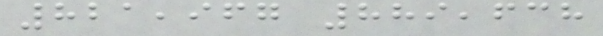821,967 889,638
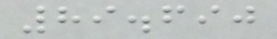89.690
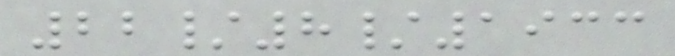22/8/1933
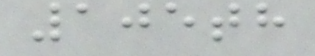105th
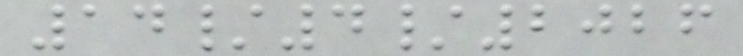14/4/2026
